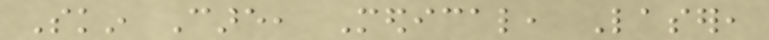Skin Care, Medical, Laser,
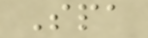Spa
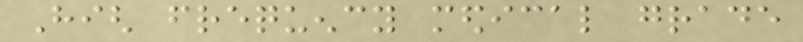High frequency medical grade
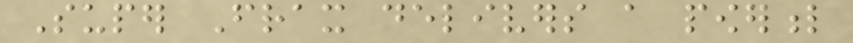Super Frax delivers a powerful
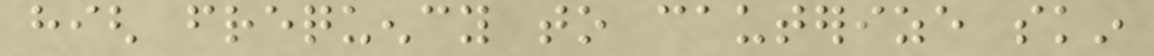high frequency to cauterize skin
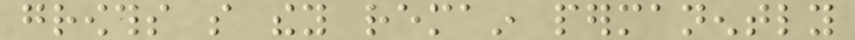growths so they remain permanently
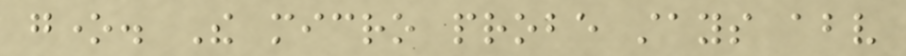gone. The micro probe stays above
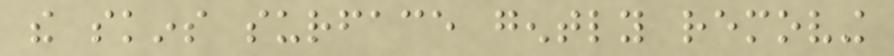the skins surface gently removing
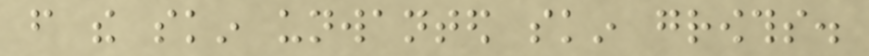from the skin unwanted skin growths.
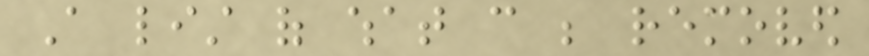A list of what can be removed
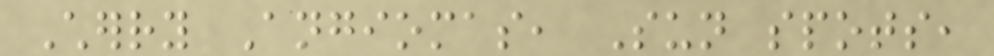Cherry Angiomas, Sun spots,
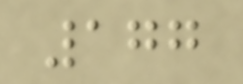177
